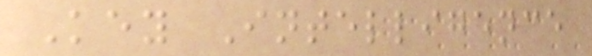Key Intelligence
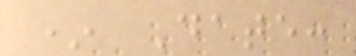* Date:
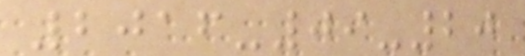2016-09-20
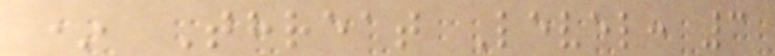* Threat Level: 3
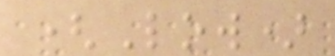(Low)
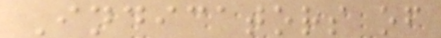Indicators of
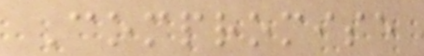Compromise
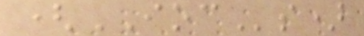(IOCs)
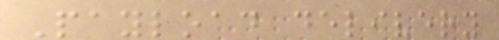Payload delivery
